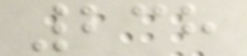238
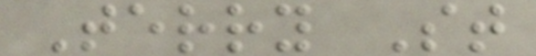Terry St
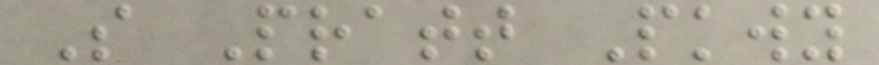S Pratt Pkwy
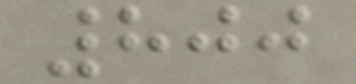800
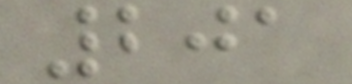201
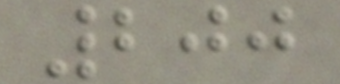200
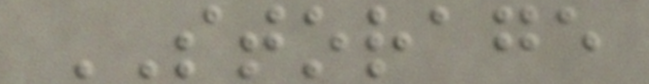STORAGE
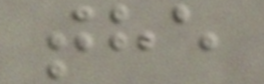the
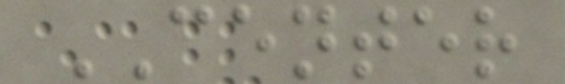CENTER
